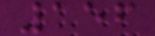156
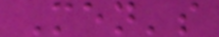Men's
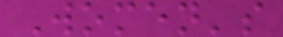Women's
